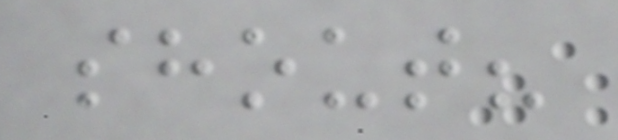shout?
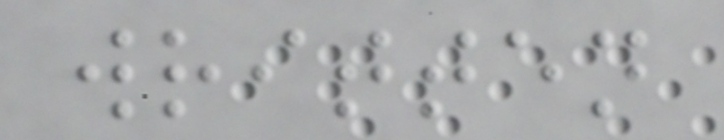written
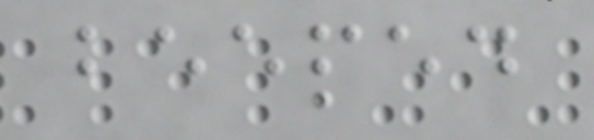beeped
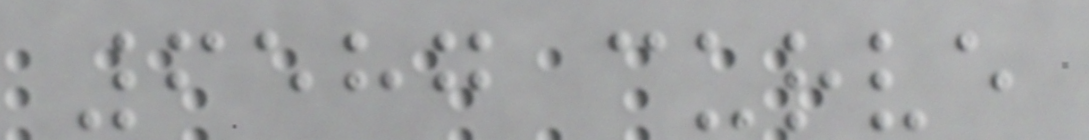6587 curve
